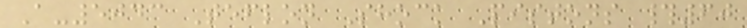A-5043 Teflon Shock Pistons #60
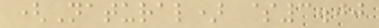(Natural) $3.00
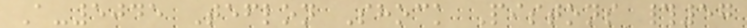A-5045 Teflon Shock Pistons #57
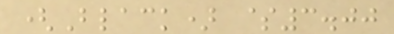(Black) $3.00
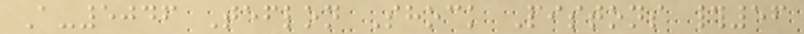A-5046 Teflon Shock Pistons #56
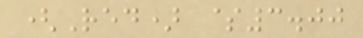(Red) $3.00
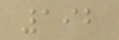192
